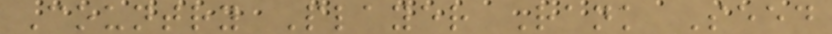Country Player Rank Seed
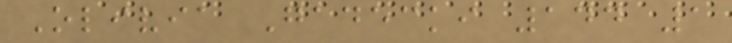Olivia Gadecki 144 1
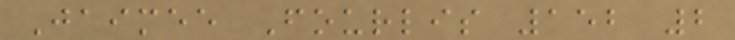Jaimee Fourlis 152 2
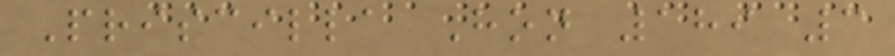Priscilla Hon 189 3
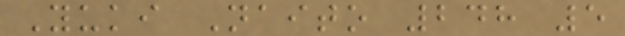Yuki Naito 248 5
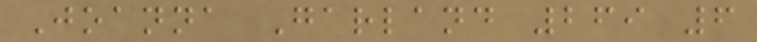Joanna Garland 269 6
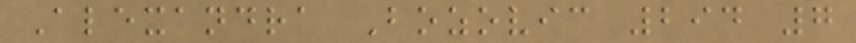Alexandra Bozovic 294 7
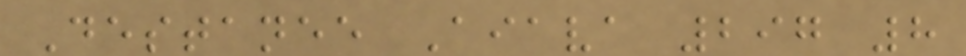Destanee Aiava 297 8
